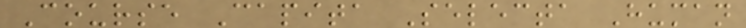Course Capita Selecta Human
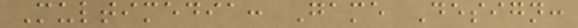Multimedia: Game Design:
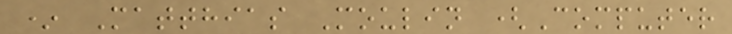* Matthias Moulin (Computer
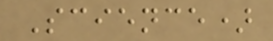Science)
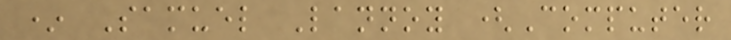* Samuel Lannoy (Computer
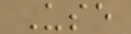Use
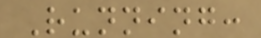Running:
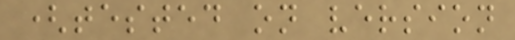(tested on version
